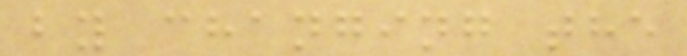by changing the
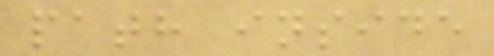path inside
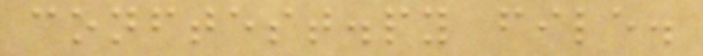conftest.py file.
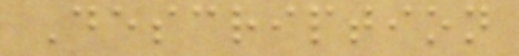Description
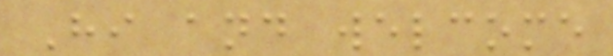Hi and welcome
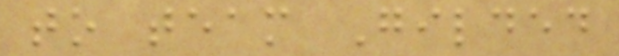to team Gilded
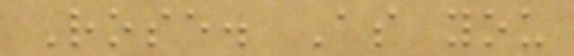Rose. As you
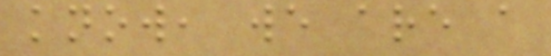know, we are a
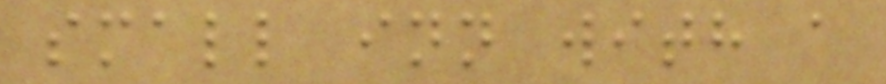small inn with a
